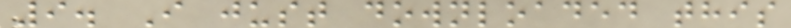9. I just downloaded this
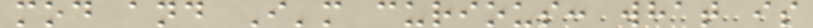mod and I'm curious: what is
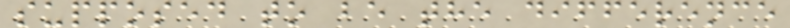supposed to be the difference
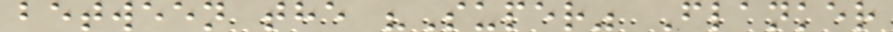between the "Super" Flanker
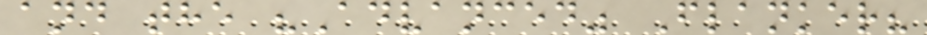and the "Advanced" Flanker?
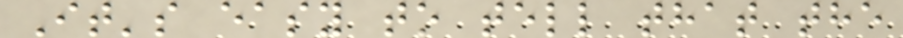It's easy to tell that the
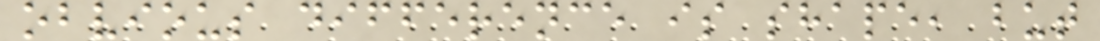obvious difference is shape, but
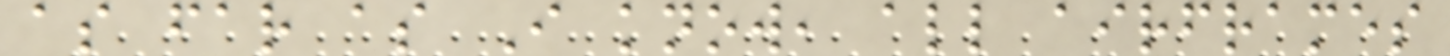as far as I know, all airframes
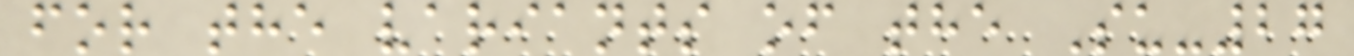for the variants of the Su-27
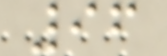96
